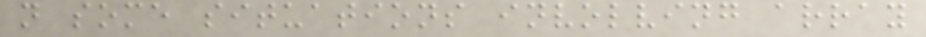n some situations involving array
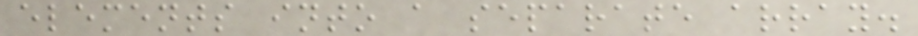elements into a separate array.
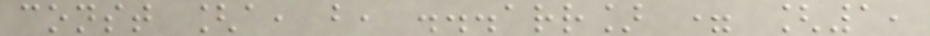const [a, b, ...arr] = [1,
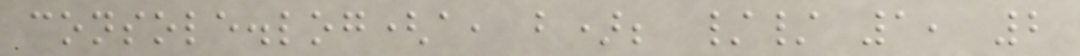console.log(a, b); // 1, 2
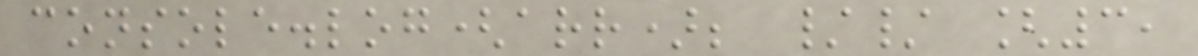console.log(arr); // [3,
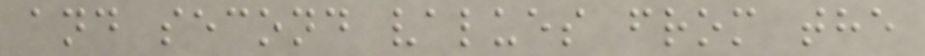and second values from the
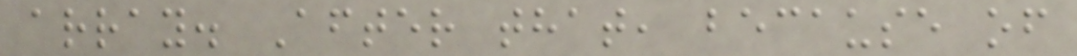array. After that, because of
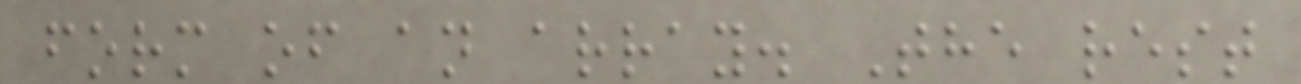form of an array. The rest
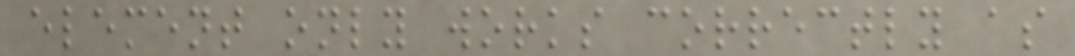element only works correctly as
